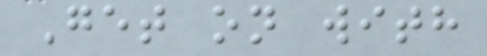Get on with
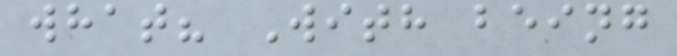what? With being
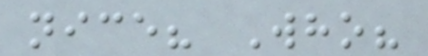nice? Who?
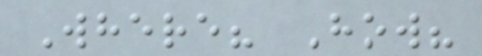Where? How?
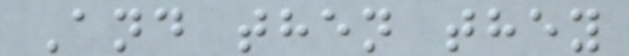And then they
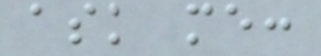ask me:
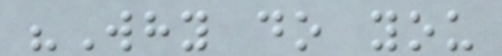"Why do you
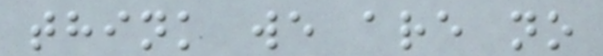think we are no
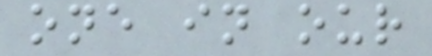one in our
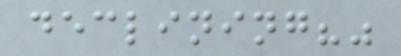declining?"
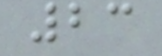23
